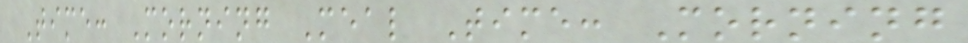Time: Morning Meal Time: Morning
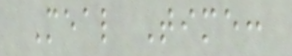Meal Time:
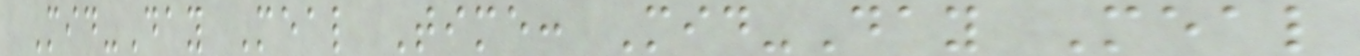Mid-Day Meal Time: Mid-Day Meal
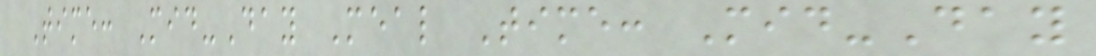Time: Mid-Day Meal Time: Mid-Day
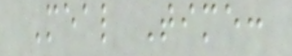Meal Time:
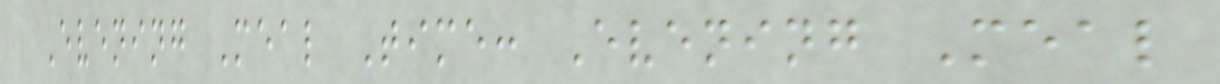Evening Meal Time: Evening Meal
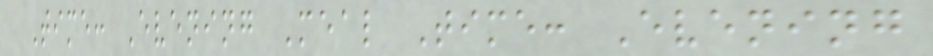Time: Evening Meal Time: Evening
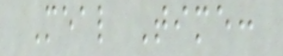Meal Time:
